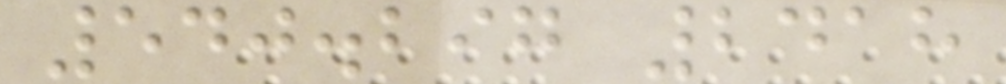540.297 2418
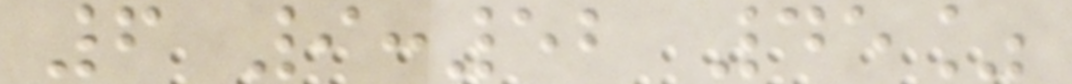6 9:52 45%
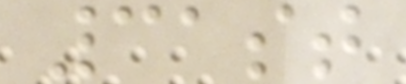31st
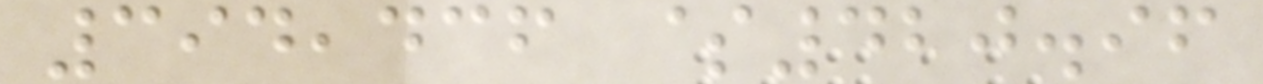394,436 $420.96
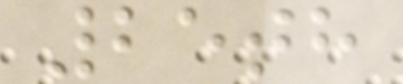25th
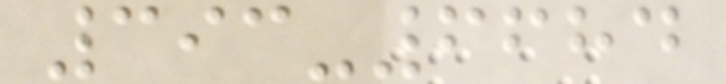393-6684
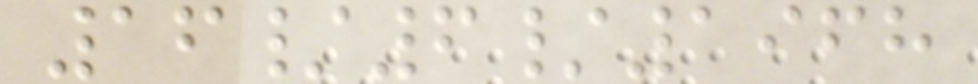16/6/1968
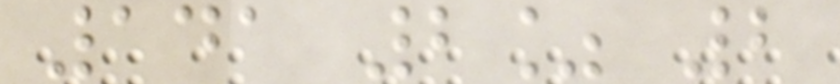141 2% 2
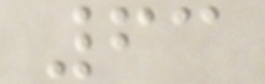63
